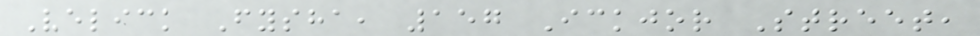Velick Fysha, 157 Ickjor Street,
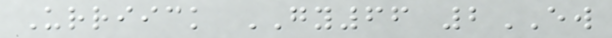Urriick GY66 2EW
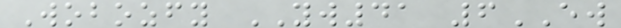Wobozfy YW41 6EW
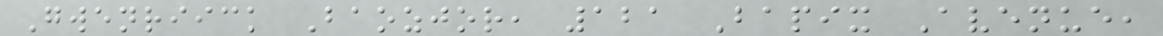Gwenriick Baozjor, 121 Bapix Avenue,
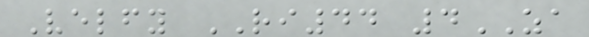Velfy RI44 4ZA
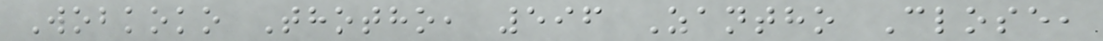Wobkoko Thotho, 596 Zantho Close,
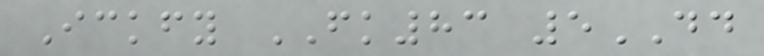Ickfy FK83 5DD
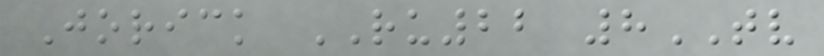Jorick RU22 8TV
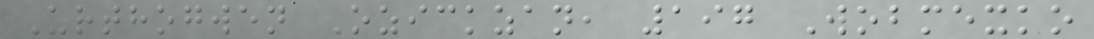Urthogwen Ozickzan, 197 Wobmexko
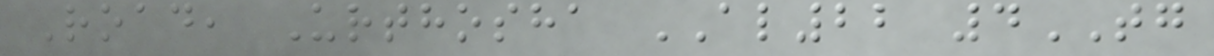Road, Urthosha AL22 4TG
